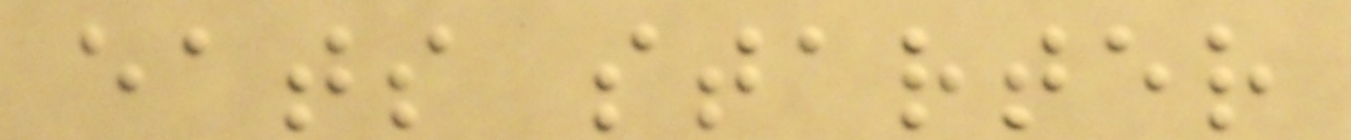eats starter
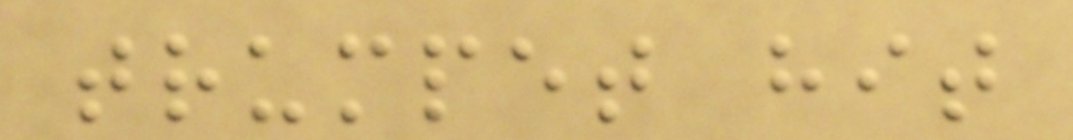trumpet hit
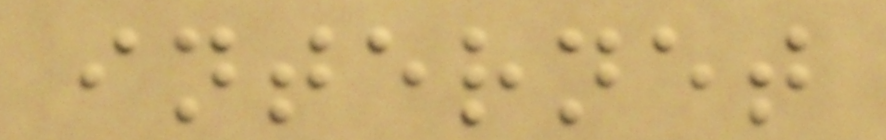internet
